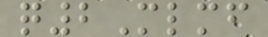q2Mlmf
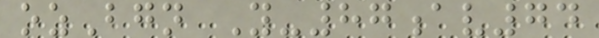ozBgn Y-87av74
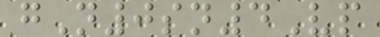gN0sn4Vp
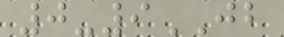0-9JB
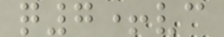q7+vc
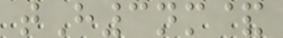tH3nm&
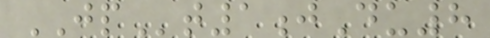JPt1jDu8
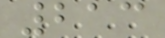213
